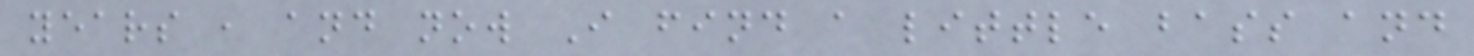years , and now I find a little bass and
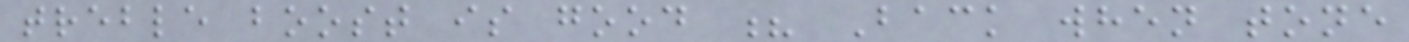treble boost is good ? Back when tone
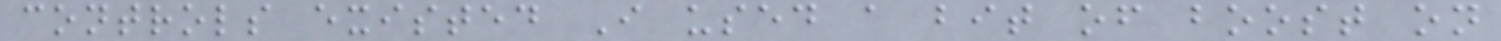controls existed I used a bit of boost on
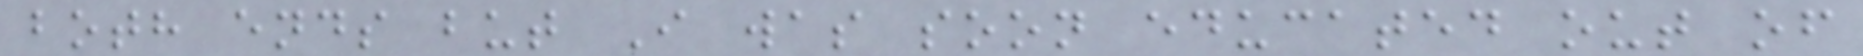both ends but I was soon educated out of
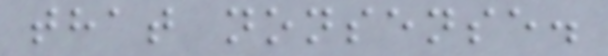that nonsense.
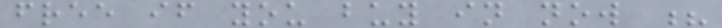free if you buy in now ?
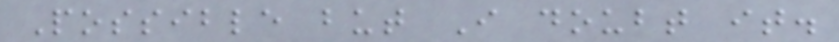Possible but I doubt it.
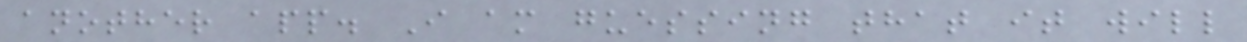another app. I am guessing that it will
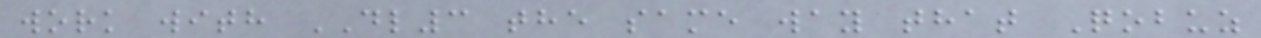work with DL3 the same way that Qobuz
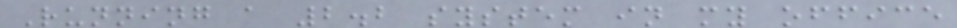Running a 2.2 system in my office
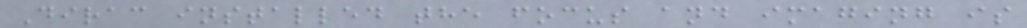Dirac installed the focus and imaging is
